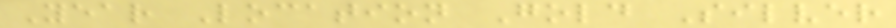Year Location Gold Silver
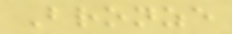Bronze
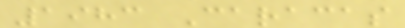1983 Caracas
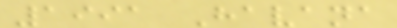1991 Havana
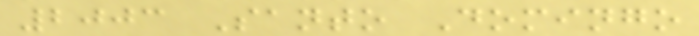2003 Santo Domingo
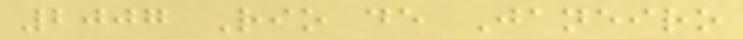2007 Rio de Janeiro
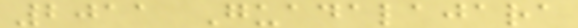2011 Guadalajara
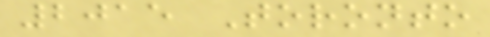2015 Toronto
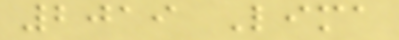2019 Lima
